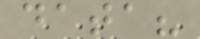data?
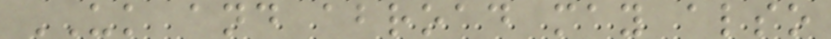UK and abroad may also
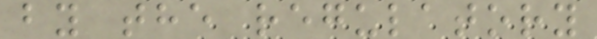by the regulatory
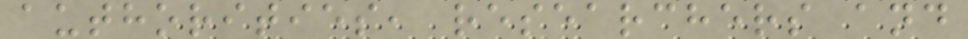authorities, researchers and
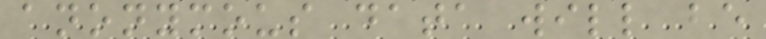anonymous data will be
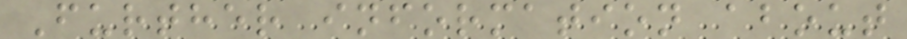Further information about
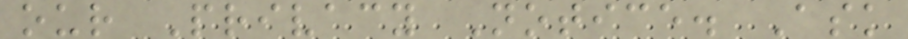our Privacy Notice. Ask
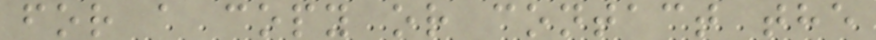for a copy or contact the
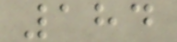184
